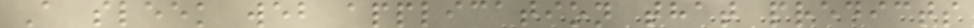A sleek web application that predicts
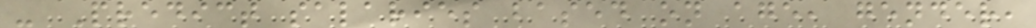- Predict salaries based on age, gender,
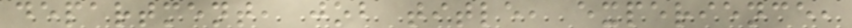department, job title, experience,
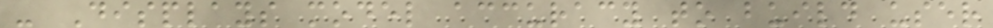- Displays model accuracy to build user
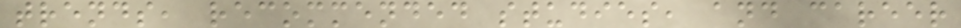trends, recommended studies, and career
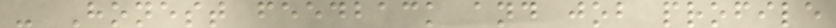- Honest feedback and job profile
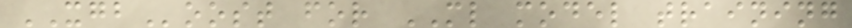XGBoost for ML model training
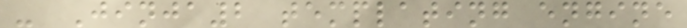- Jinja2 templating engine
